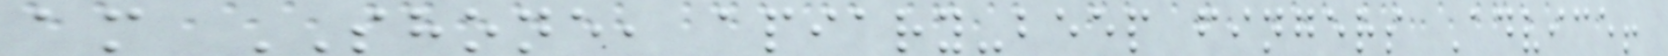am SHONE, apiary-beep fingers Advice!
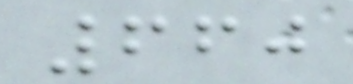660
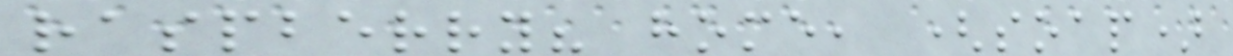raspberry? home, (soap)
